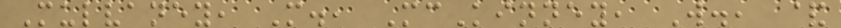Mulvaney, M., McKinney, W., &
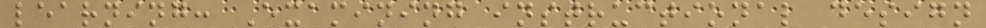learning: Examining instructional design
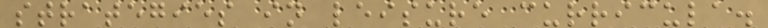strategies in leisure curricula.
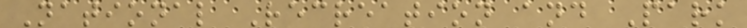National Recreation and Park
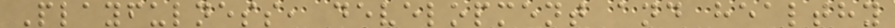Playfulness, development and healthy
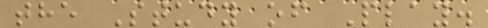the Study of Play.
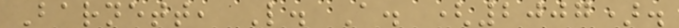Barnett, L. A. (2007).
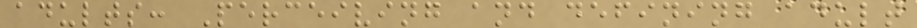adults: Perceiving and defining adult
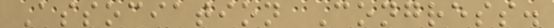Association Congress.
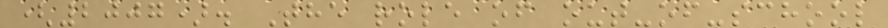(2007). The role of out-of-school
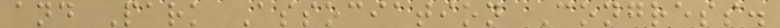and Park Association Congress.
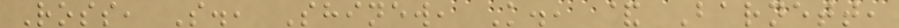Ross, S., Shinew, K., & Barnett,
